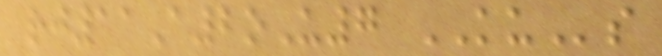rj11A2oU7 KUs
